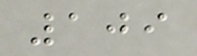109
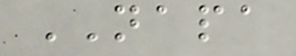NAPA
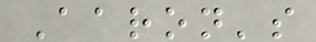Aaron's
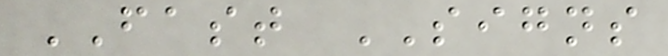FAST SIGNS
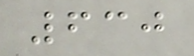630
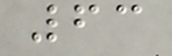63
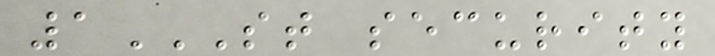1ST SECURITY
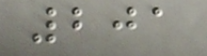201
